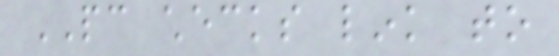PC checks link to
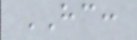HC:
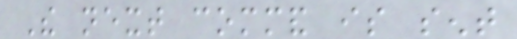The next command is sent
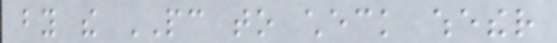by the PC to check whether
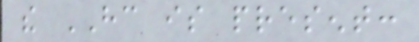the HC is present:
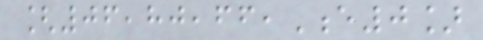[06,80,66,E0]
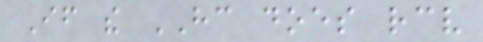If the HC does receive
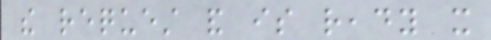the request and is ready it
